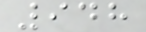948
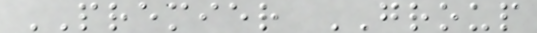PREMIER GROUP
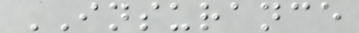INSURANCE
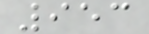953
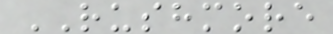RUSHMORE
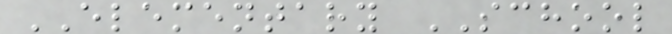ELEMENTARY SCHOOL
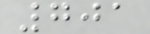701
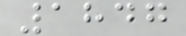1847
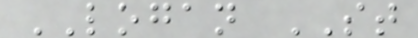LOGAN ST
